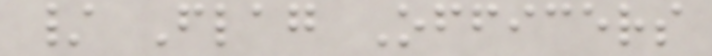/ Flag Officers
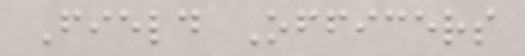Field Officers
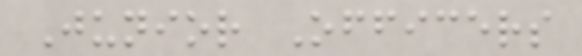Junior Officers
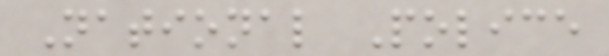National Police
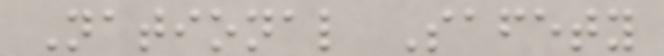National Safety
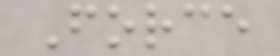Force
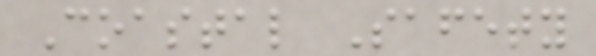Coastal Safety
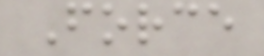Force
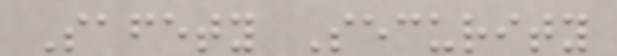Safety Security
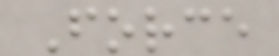Force
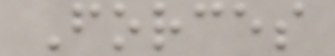Forces
